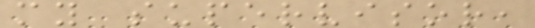my supervisor,
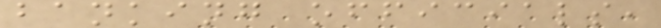banking officials,
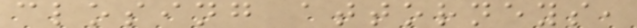closing attorneys,
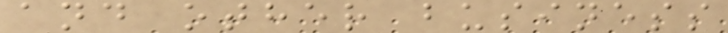and other business
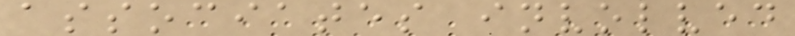associates involved
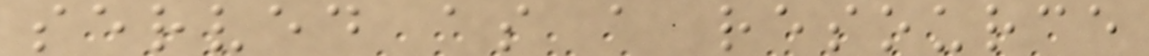served as a resource
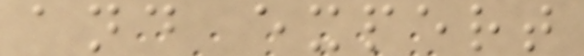and expert
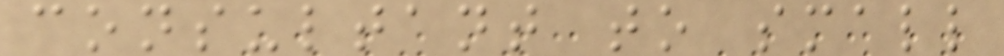consultant to small
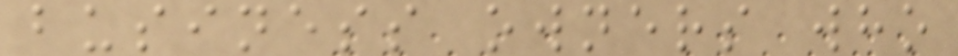business owners who
